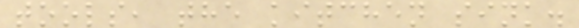tools, the kitchen sink.
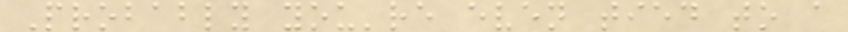Probably you're even tied to a
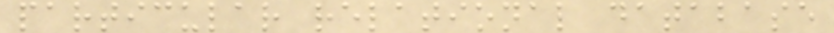particular relational database
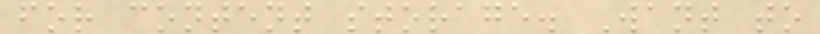for content storage. Want to
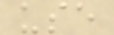use
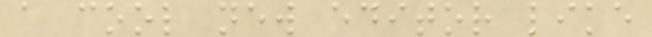a cool new editor like
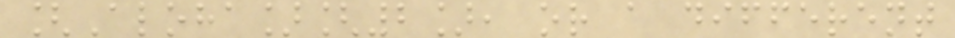[Aloha][2], or a different
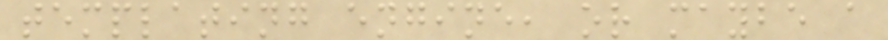templating engine, or maybe a
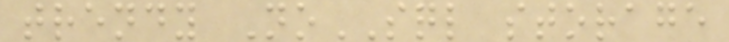trendy NoSQL storage
